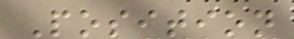Position
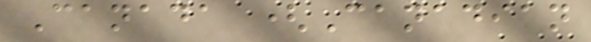Canada (Canadian
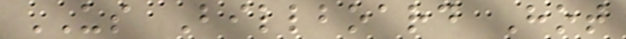US Billboard Hot
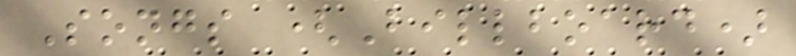Songs (Billboard)
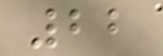22
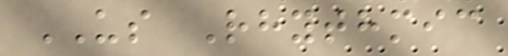US Rhythmic
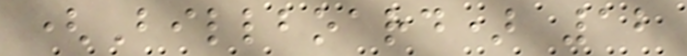(Billboard) 12
